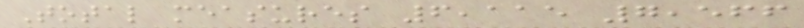Total measures 6,115 7,566
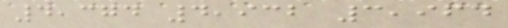4,374 4,932 3,964
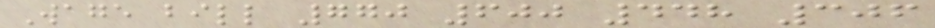Wage bill 770 600 448 306
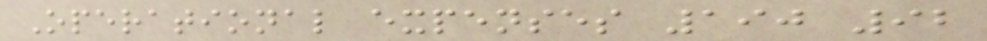Operational expenses 190 92
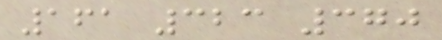161 323 370
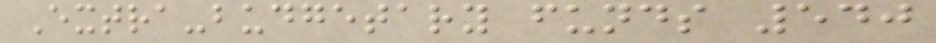Extra-budgetary funds 540
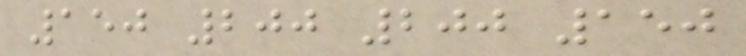150 200 200 150
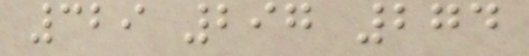329 297 274
